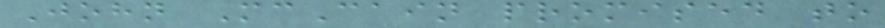John McCain promised to
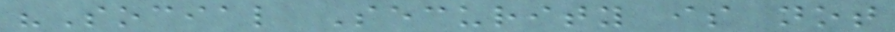"Social Security is not
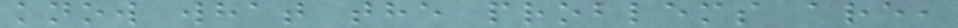know what the problems are,
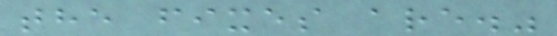the fixes are."
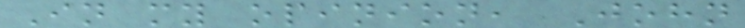In my opinion, John
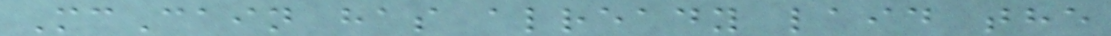McCain has already laid the
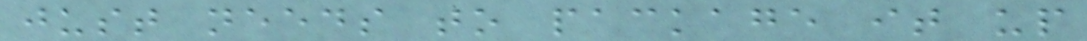just needs to package it up
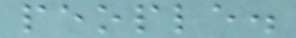people.
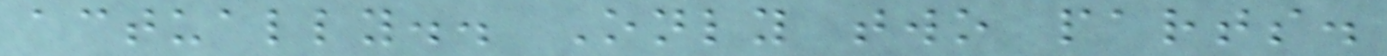actually.. Only two parts.
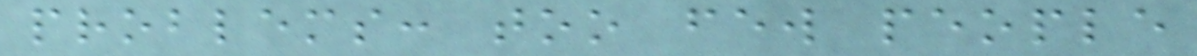problems: too few people
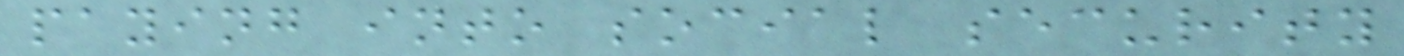paying into social security
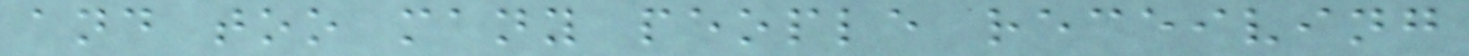and too many people receiving
